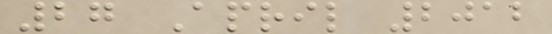27 April 2012
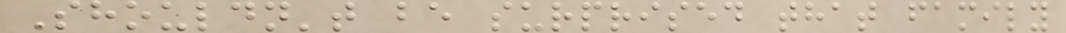Shouldn't be surprised that family
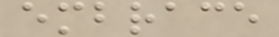embrace
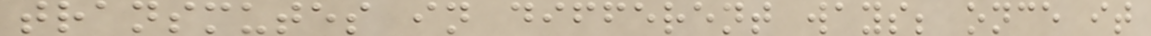transmutes in different ways; once it
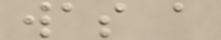was a
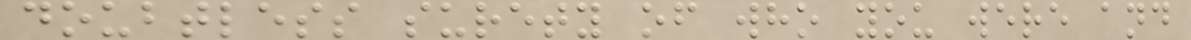doubtless surety of who you were and
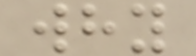why
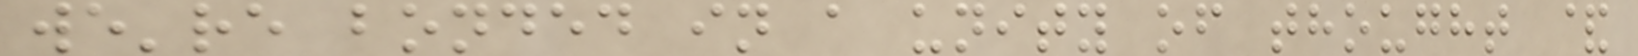we're bonded in a unity of thought &
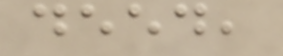deed,
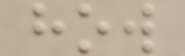how
